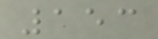153
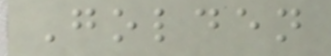Golden
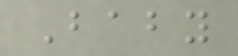Baby
